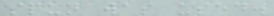spun was used.
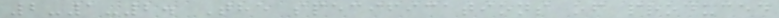2-1-2. The specifications of produced
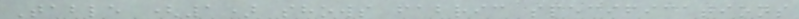Table (1) shows fabric specifications
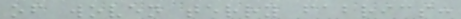of woven terry fabrics:
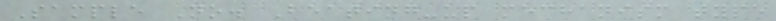Sample No. Beating-up mechanism type
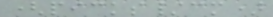(picks/cm)
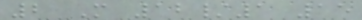2 M 12/1 15
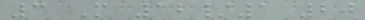3 M 12/1 20
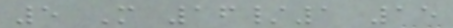5 M 16/1 15
